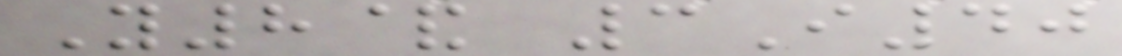Y8& 3I40
